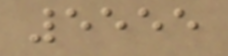5555
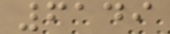6149
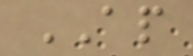AP
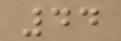44
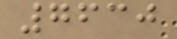7630
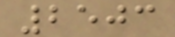2503
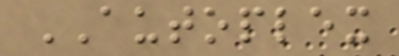AUTOPLEX
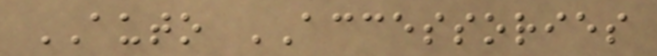AUTO ACCESSORIES
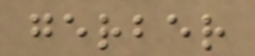gerber
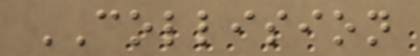COLLISION
